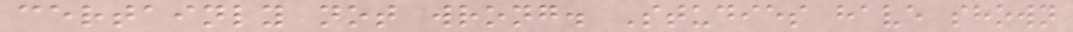certainly not wrong. Studies have shown
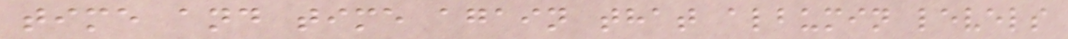time and time again that albumin levels
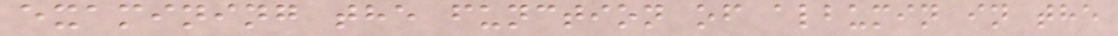examining the function of albumin in the
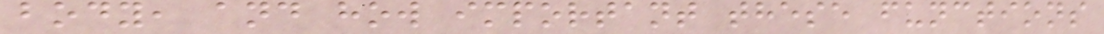body, and how important these functions
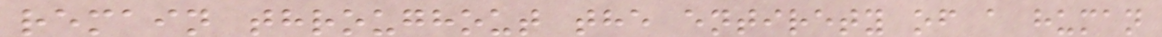remain throughout the entirety of a human
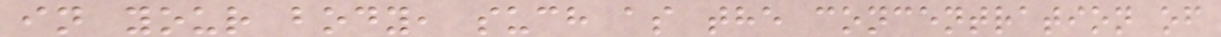in your body, such as the concentration of
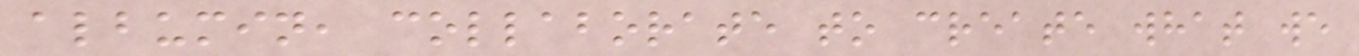albumin, collaborate to create what we
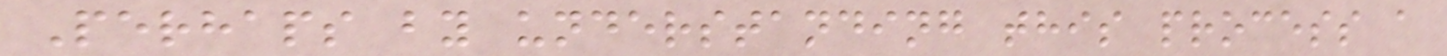Perhaps by understanding this process a
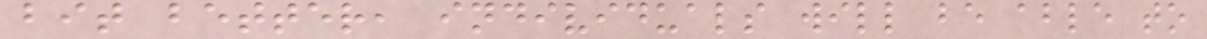bit better, individuals will be able to
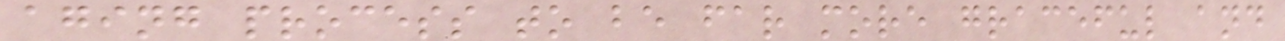aging process to be far more graceful and
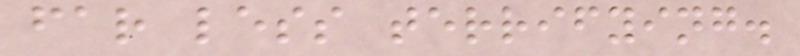far less terrifying.
